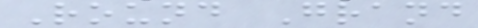Round Grand
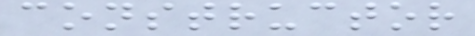constructor
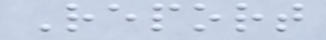Report
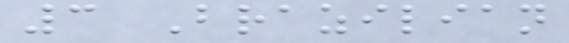3 Brazilian
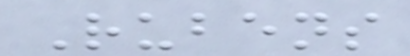Rubens
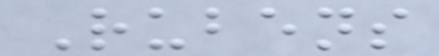Rubens
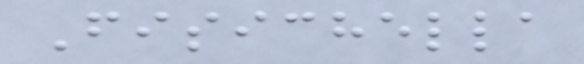Fisichella
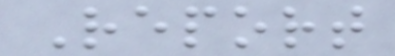Report
